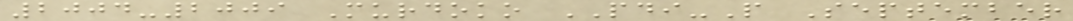2004-2009 Murdoko PDI-P September
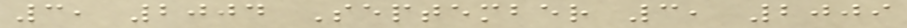3, 2004 September 3, 2009
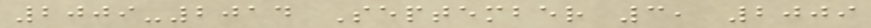2009-2014 September 3, 2009
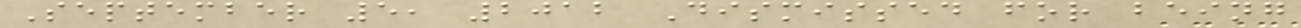September 5, 2012 Dismissed for being
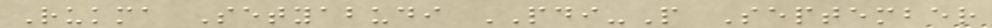Rukma Setyabudi PDI-P September
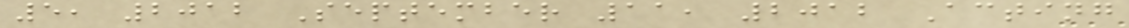5, 2012 September 11, 2012 Acting
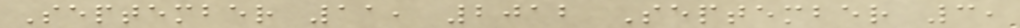September 11, 2012 September 3,
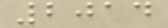2014
